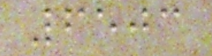6503
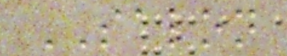SALON
